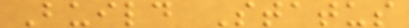Build Status
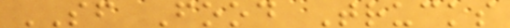SF Food Trucks
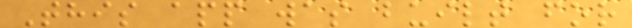This app was built for
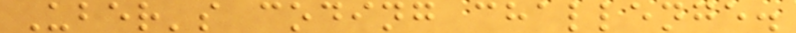Uber's coding challenge.
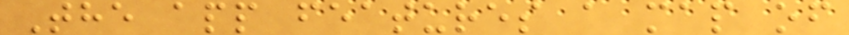The app features a map of
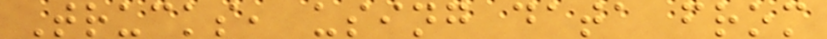Trucks, using data from
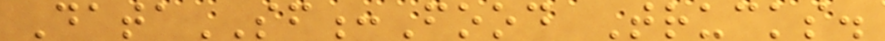DataSF:Food Trucks.
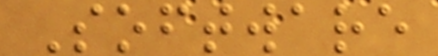Software
